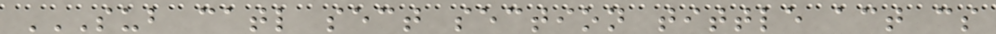SUB CATL SECT SECTION TITTLE ACT CS
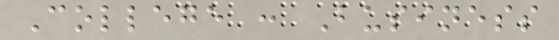College : Business
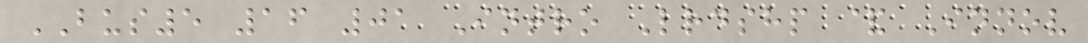BUS5 16 01 Intro Lrdshp & Innov
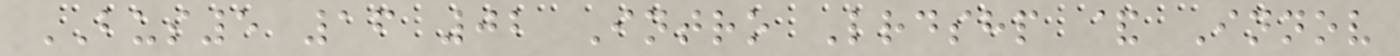BUS5 16 02 Intro Lrdshp & Innov
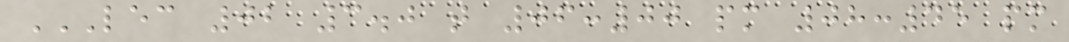LEC 02 3.0 T 06:00 PM 08:45 PM
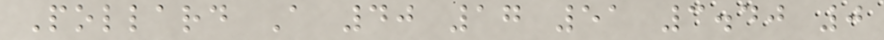Pollard A 40 17 51 3.40 0
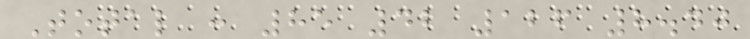Total : 85 42 126 8.40
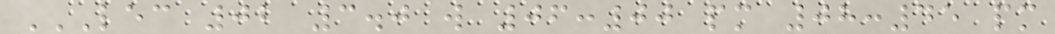LEC 02 3.0 W 06:00 PM 08:45 PM
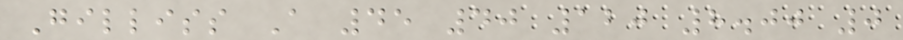Gilliss A 45 40 120 8.00 0
